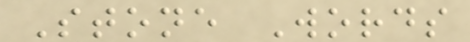Stone Words
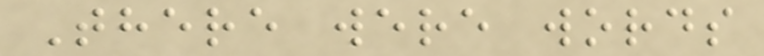There were words
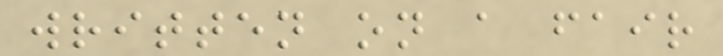written on a fair
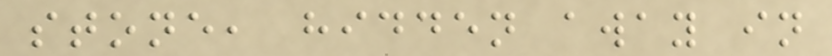stone, hidden away in
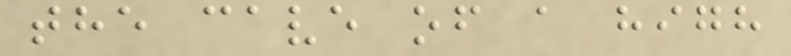the cave of a high
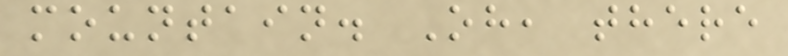mountain. Oh, there
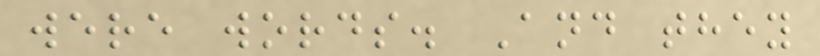were words. And they
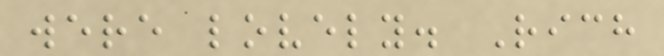were lovely. Rich
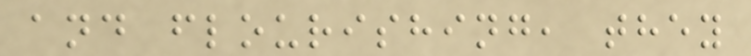and flourishing, they
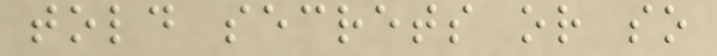told secrets or so
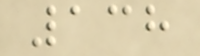138
